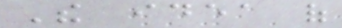The idea of
